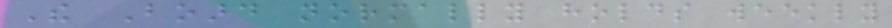The Board normally holds weekly
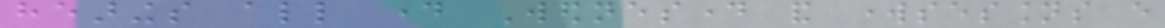hearings all day Wednesday and worksessions every
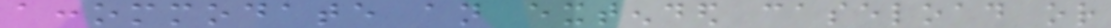accommodate an extended caseload or
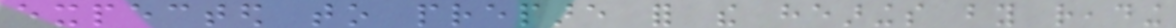expected to prepare for the hearings by reading
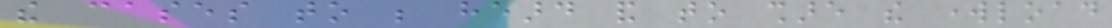the cases to be heard and to share the workload
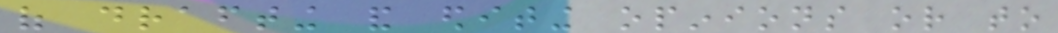of drafting and editing opinions or to
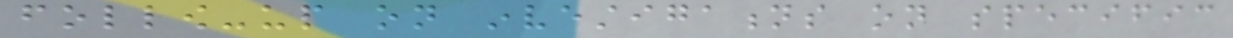follow-up on investigations on specific
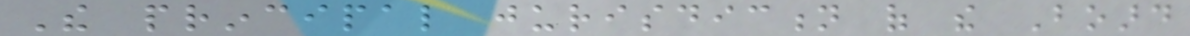The principal jurisdiction of the Board
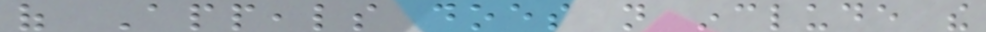of Appeals does not include the
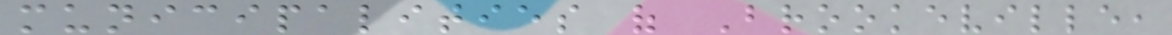municipalities of Brookeville,
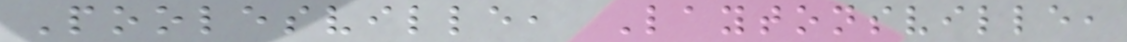Poolesville, Laytonsville,
